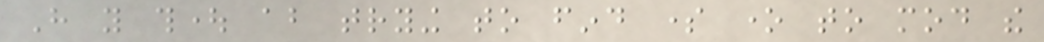Have you thought about trying to find some one to mod the
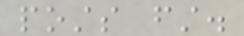posts first.
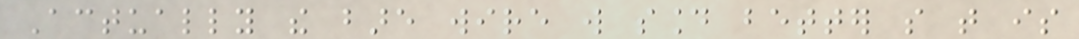Actually the bare wire will sound better so that is
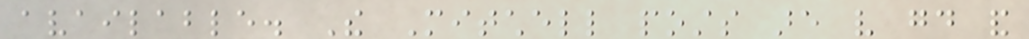available. The Mitchell posts are very good and
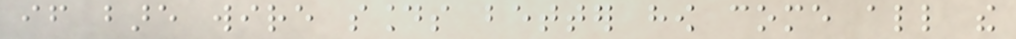if bare wire sounds better how come all the
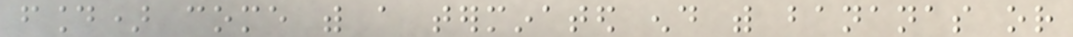found) come with a terminated end with bananas or
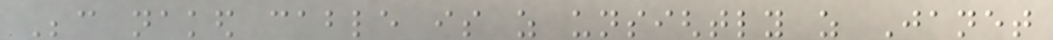Because naked cable is as unsightly as Janet
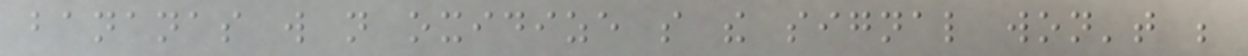bananas will not oxidize so the signal won't be
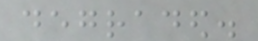degraded.
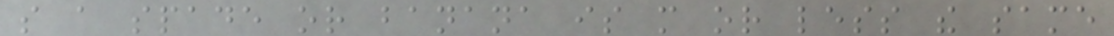so a spade or banana is more or less the same
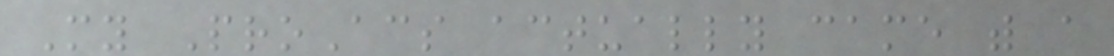My ProAcs actually came with a
